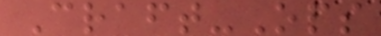Craft-Ops
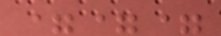===
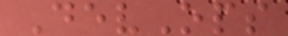DevOps
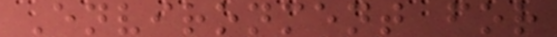Environment for
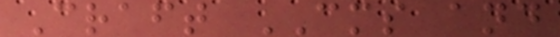Craft CMS and
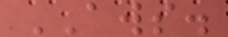AWS.
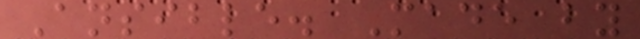Ansible. Made by
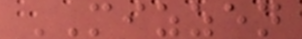MIZZEN
